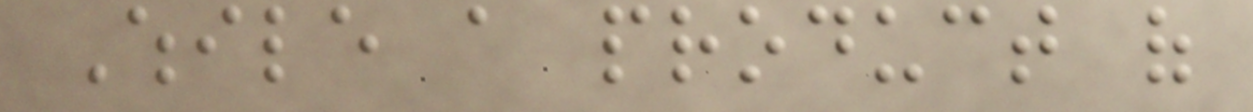While a product of
